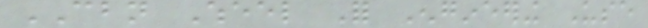CBN Wheel For Engineering Use
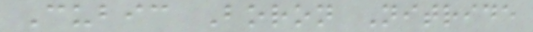Cubic Boron Nitride
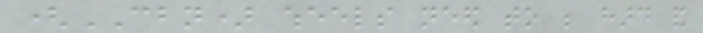(CBN) wheels need to be hard and
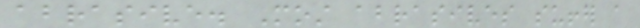abrasive. Most abrasives suffer a
